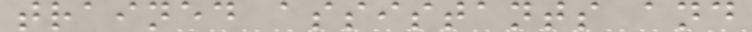trained assistants and
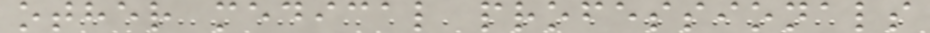other medical professionals
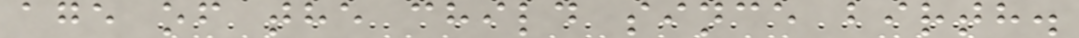age of the child since birth.
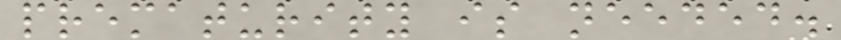prematurity is needed.
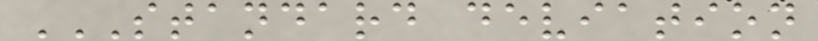STANDARD DEVIATION
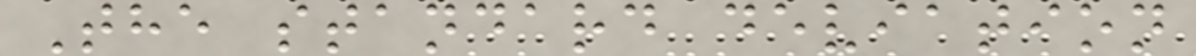The standard deviation
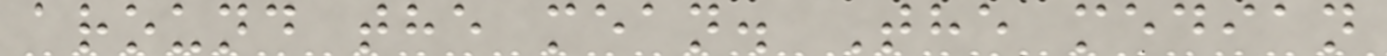around the mean. The median
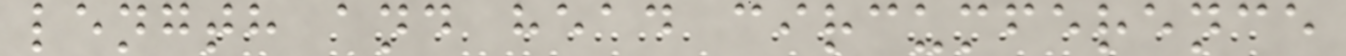length and head circumference
